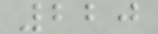220
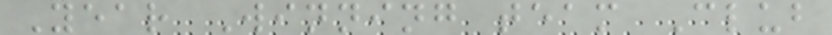Year Winning team Club
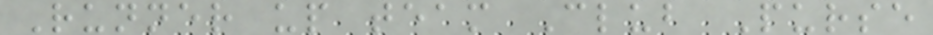Runner up team Club Purse
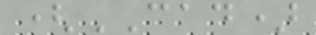(CAD)
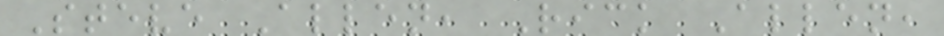Steve Allen, Rick Allen,
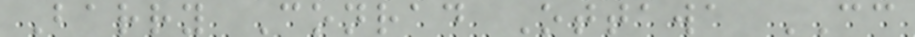Barry Conrad Ottawa CC
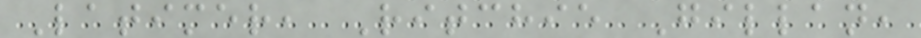Latimer, Ritchie Gillan,
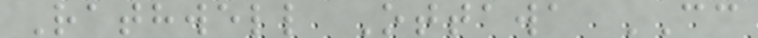Rathwell Ottawa CC
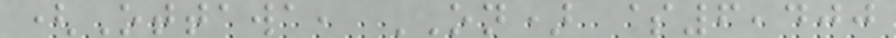(Ottawa, ON) $6,400
